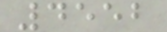4552
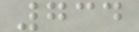734
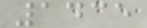1435
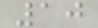10
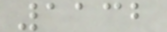1132
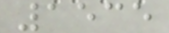1535
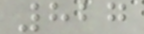827
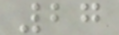27
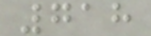718
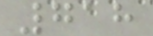718
